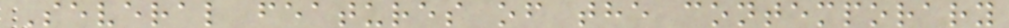Several features of the contemporary
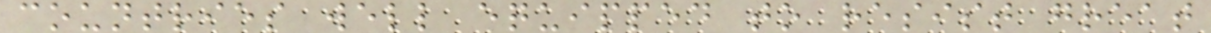countries well equipped to resist great
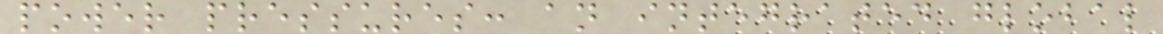power pressures: an integrated global
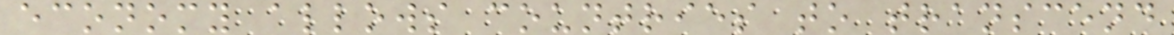economy allows countries to transcend
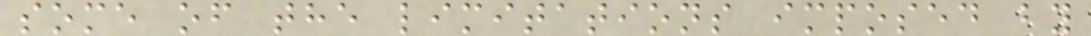some of the limitations imposed by
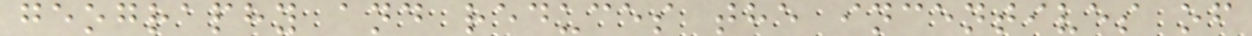geography and reduces the incentives of
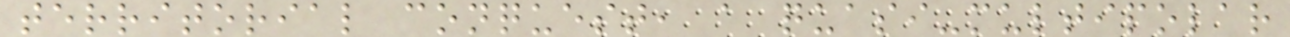territorial conquest, a quasi-multipolar
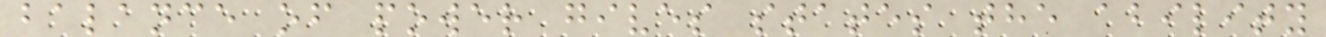balance of power gives states the ability
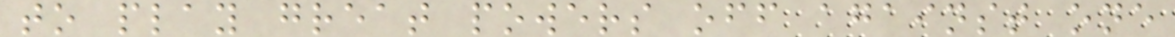to play great powers off against one
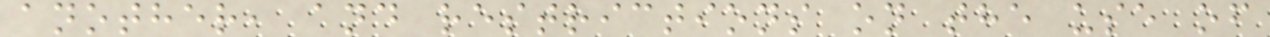another, and restrictions on the use of
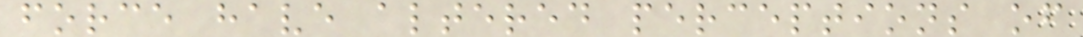force have altered perceptions of
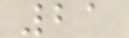21
